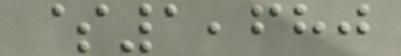$1,680
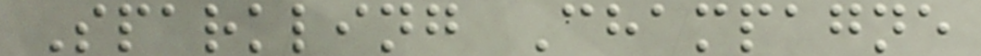Sparkling Champagne
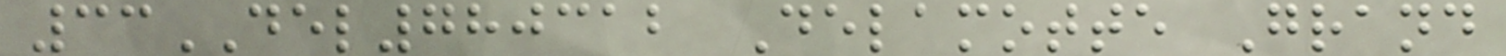33DEL780312 Delamotte Grand
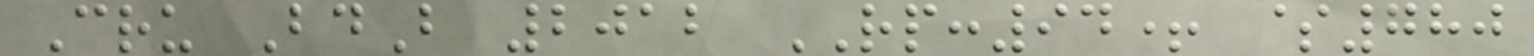Cru BdB 2012 RP:94+ $780
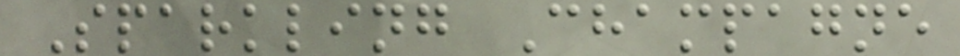Sparkling Champagne
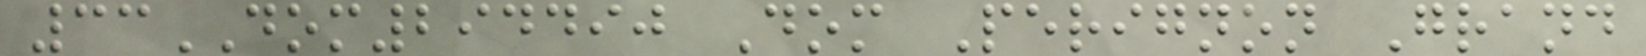33DOM294490 Dom Perignon Grand
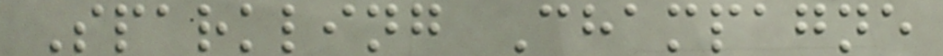Sparkling Champagne
